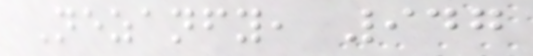Nezanfy, 947
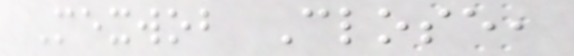Mexwob Close,
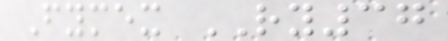Fymex RY37
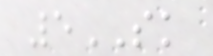5SK
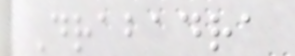Drabadra
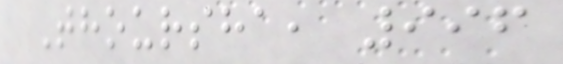Thoursha, 996
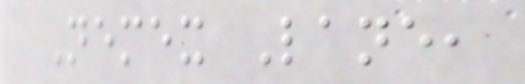Nemex Lane,
